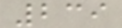239
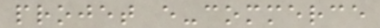projet e-commerce
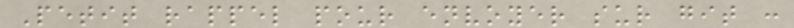Petit rappel pour envoyer sur git :
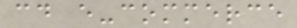cd e-commerce
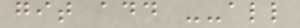git add --all
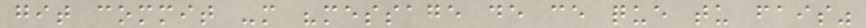git commit -m "message de ce que tu fais"
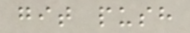git push
